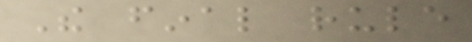The final rule
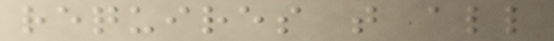requires that all
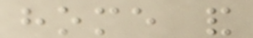home and
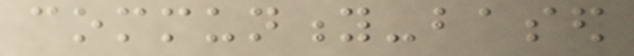community-based
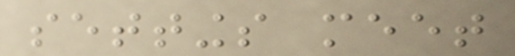settings meet
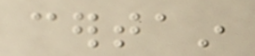certain
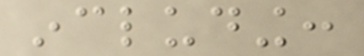including:
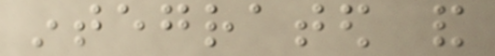integrated and
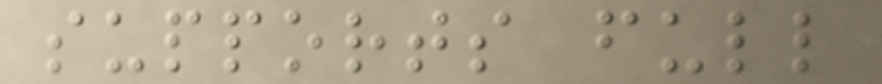supports full
